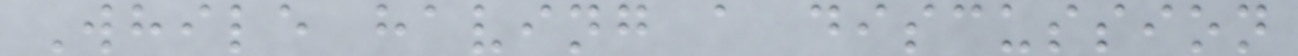While having a discussion
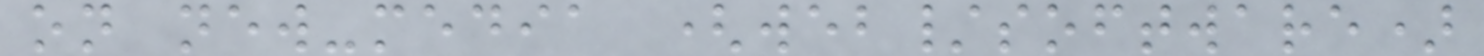on new-media (web/software)
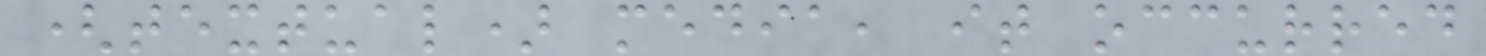(textual) media, it occurred
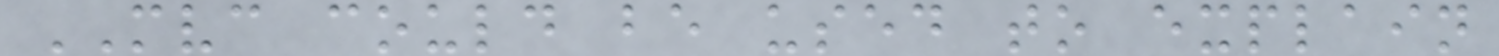MVC could be used to explain
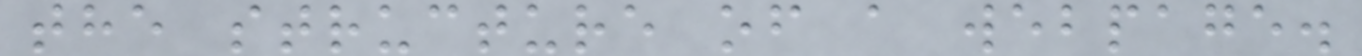the structure of a webpage.
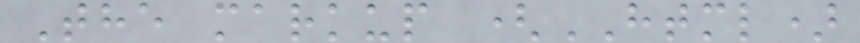The markup (HTML)
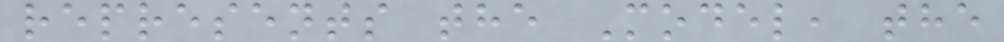represents the Model, the
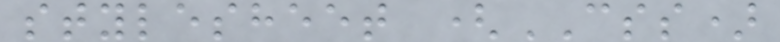stylesheet (CSS)
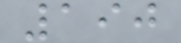190
